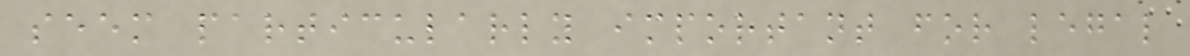seem particularly important for legal
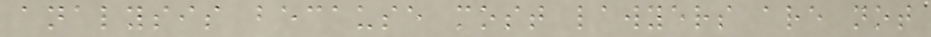analysis because most lawyers are not
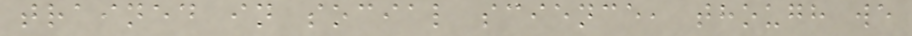trained in social science, though we
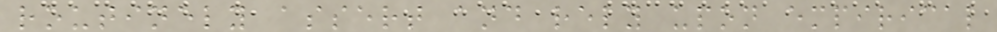routinely assert and rely upon empirical
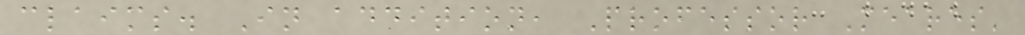claims. In addition, Professor Meares'
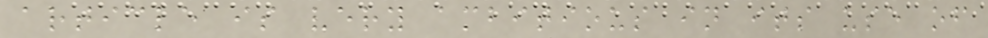article is very ambitious in its use of
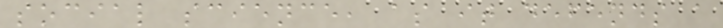social science, as it defends a
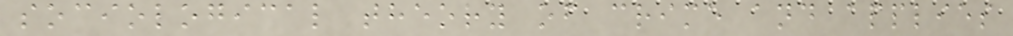sociological theory of crime and applies
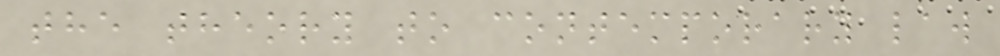the theory to contemporary law
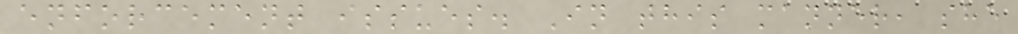enforcement issues. In this manner, she
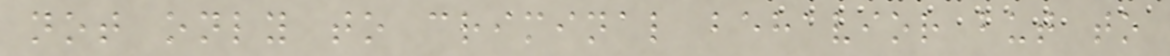not only to criminal behavior but to
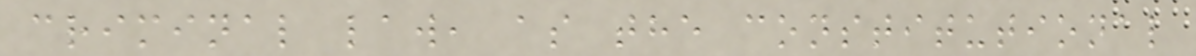criminal law, as the constitutional
